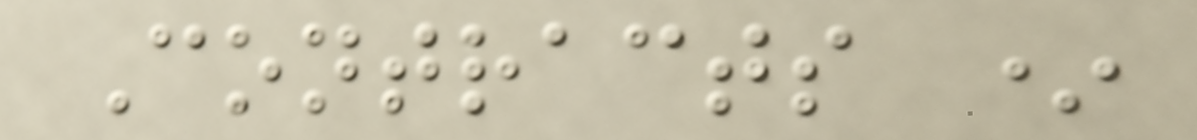Contracts *
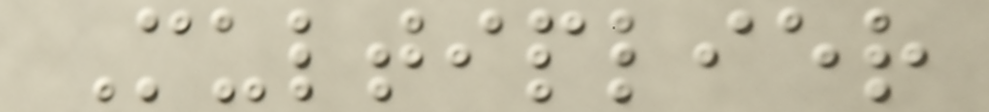Multiplier
